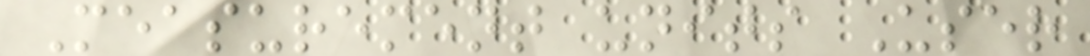Measurement units User
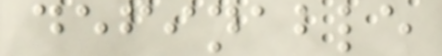definable
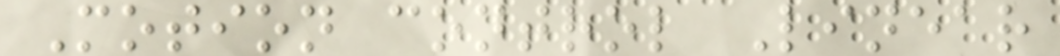Motion control Linear
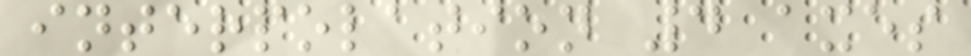interpolation 4 axes
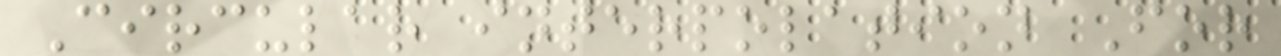Circular interpolation For
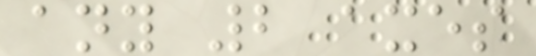any 2 axes
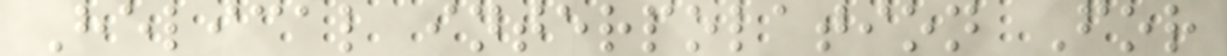Helical interpolation For
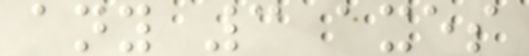any 3 axes
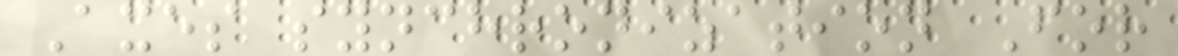Axes synchronization For
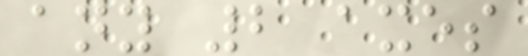any 2 axes
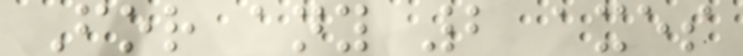For any 2 axes
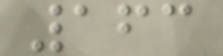163
